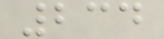234
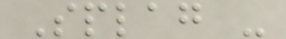Splag -
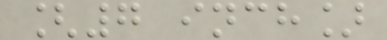[7 inch]
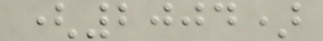(2004)
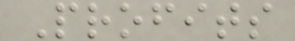Profits
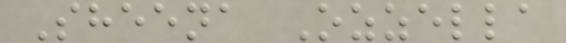Sheena Ozzella
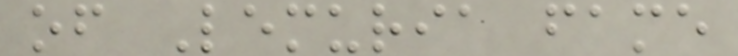of Lemuria fame
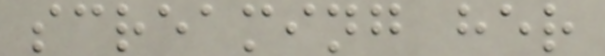screaming her
